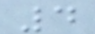4
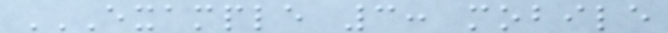EXAMPLE 3: MOBILE
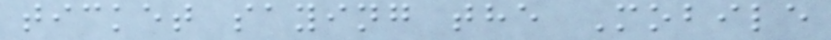ticket saying the Mobile
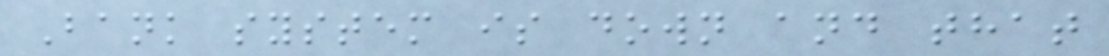Bank system is down and that
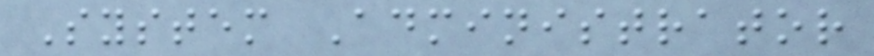System Administrator
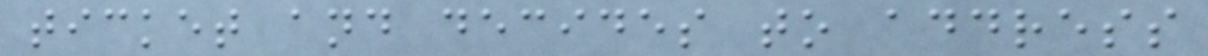ticket and decides to address
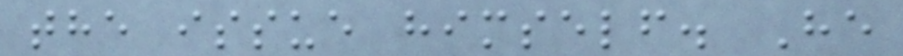the issue himself. He
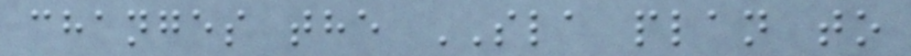changes the SLA plan to
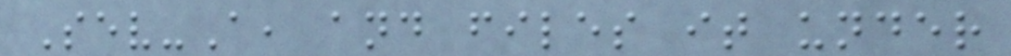Sev-A, and files it under
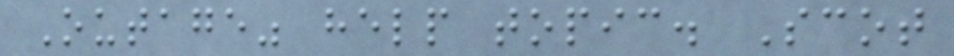Outage" help topic. Scot
